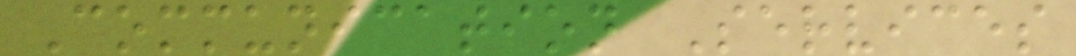Communication Services
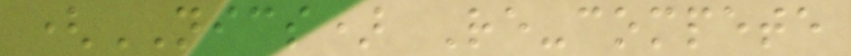(NICS) Re-compete
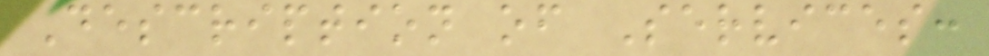Description of Services:
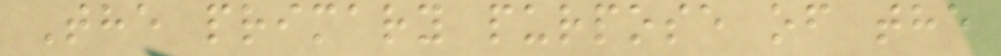The primary purpose of the
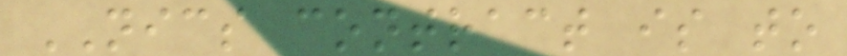NICS contract is to
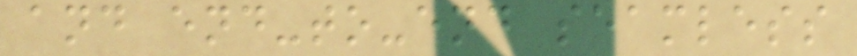and end-to-end seamless
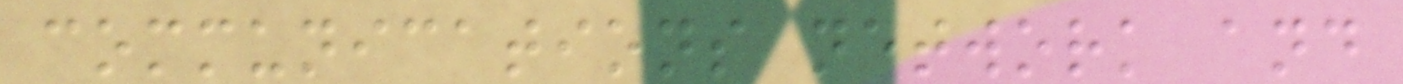communications network and
